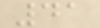41
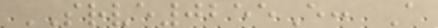SRVE0255E: A
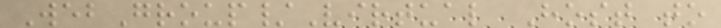WebGroup/Virtual Host to
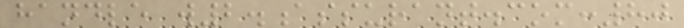handle w2.assurant.com:80
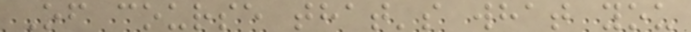Of course that's what you
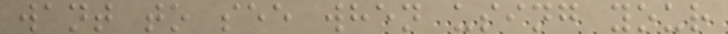want to see when using your
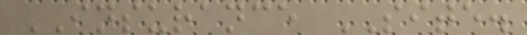INSURANCE SITE.
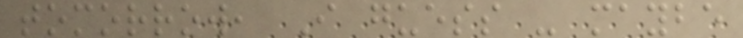tomorrow, I guess - maybe
